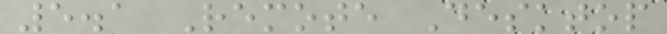5.1 Remote Desktop
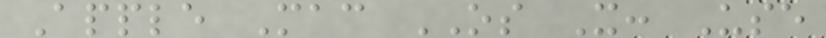Apple Mac OS X: Use
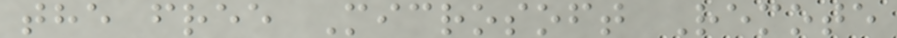the free Microsoft Remote
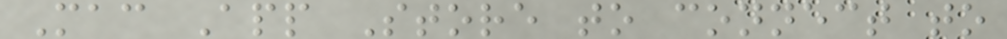Mac App Store to connect to
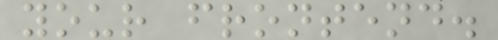your frontend.
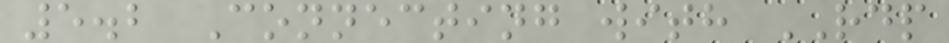5.2 Connecting with RDP
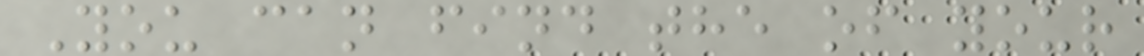You can find the of your
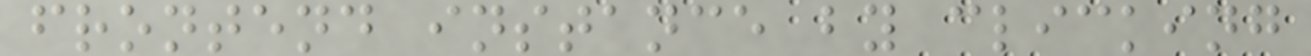frontend instance by clicking
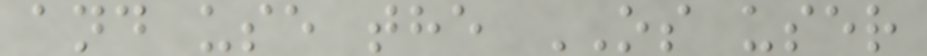and use the OS user
